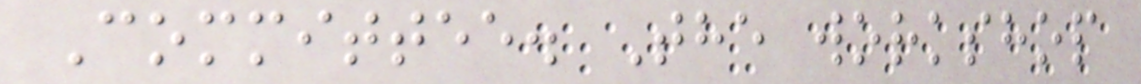Committee. The workshop
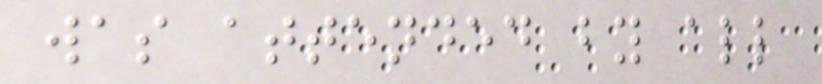was attended by all
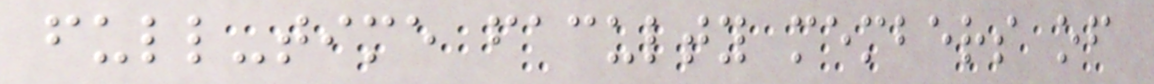full-time faculty members of
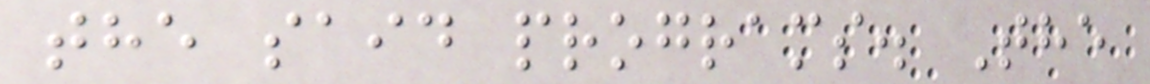the said programs. The
